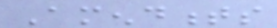Amendments
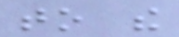to the
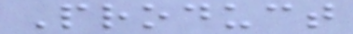Product
